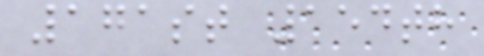171st 154th
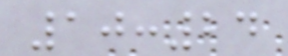10:24
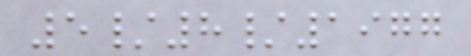5/8/1977
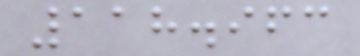118.963
